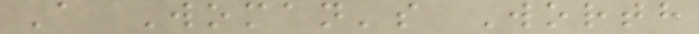A Woman's Worth
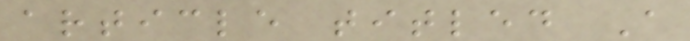article titled A
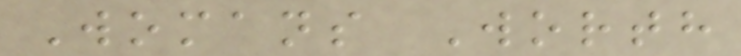Womans Worth
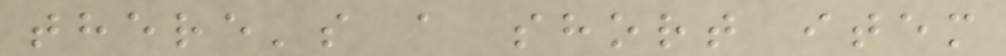there's a short item
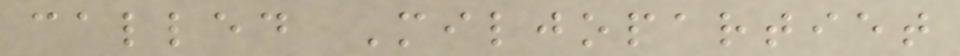called Miljopartiet
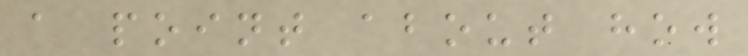a point about how
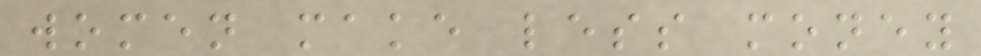women make less money
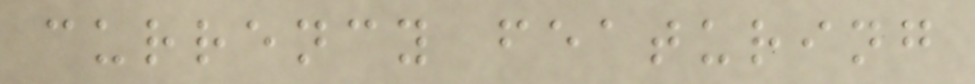currency featuring
